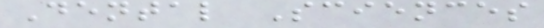Dental Sciences
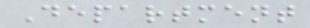Department
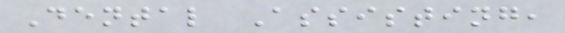Dental Assisting,
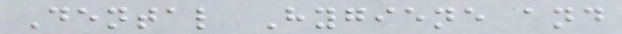Dental Hygiene and
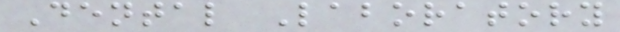Dental Laboratory
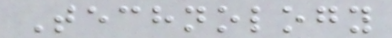Technology
